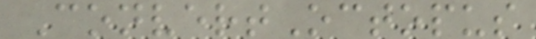ConvertOctopus
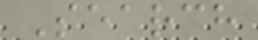Search
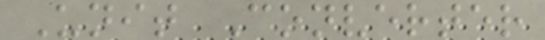Unit Converter
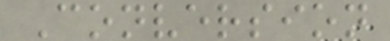Conversion
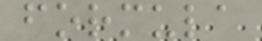formula
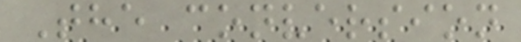The conversion
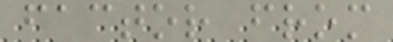factor from
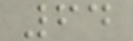64
